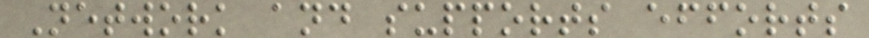Network and supports efforts
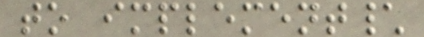to implement\
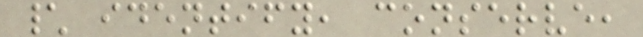\ identify, conserve,
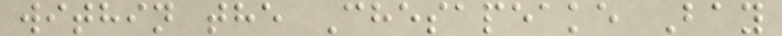within the Chesapeake Bay
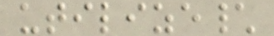utilize\
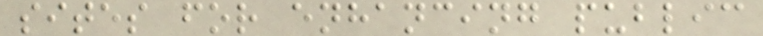sites for enhancing public
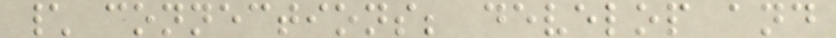\ connections; develop and
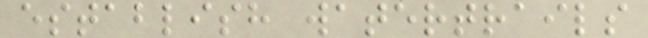establish watertrails
